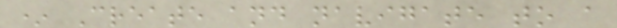* Create and navigate to a
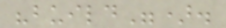"build").
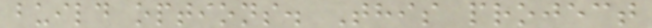build options. This project
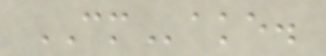CMake.
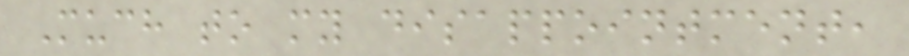Much to my disappointment,
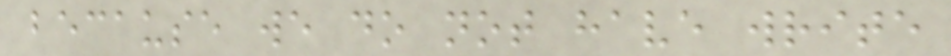because we do not have write
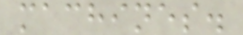machines.
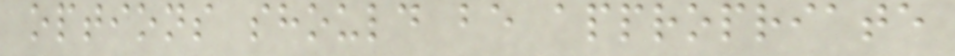options should be appropriate
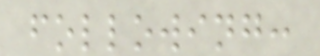following:
